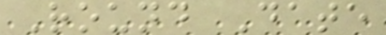Round Date
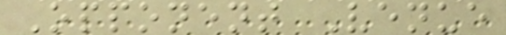Opponent Venue
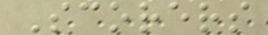Scorers
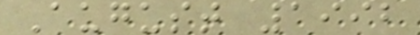August 1992
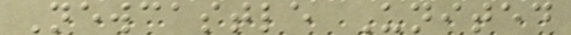Newcastle United
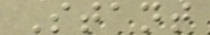Stant
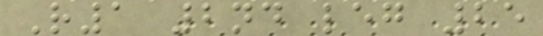R1 2nd leg 25
